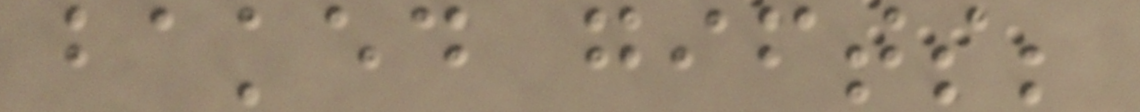baked gifts;
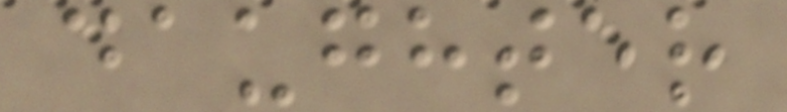daughter
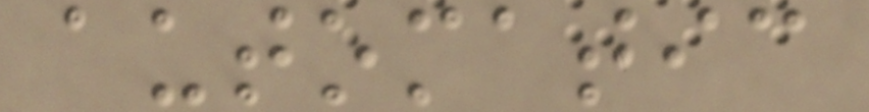automatic
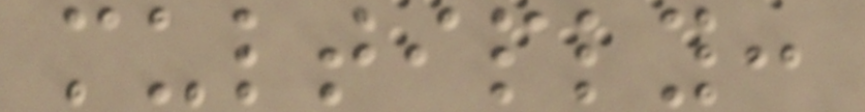multiply:
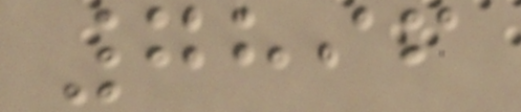7896
